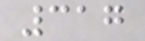317
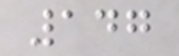147
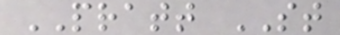PRATT ST
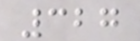327
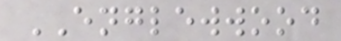ENGLEWWOOD
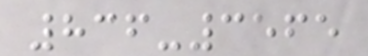836-3565
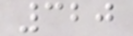320
